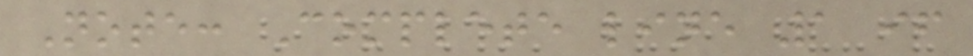Note: Complete line 1 if
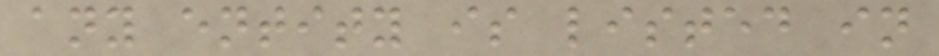any entity is listed in
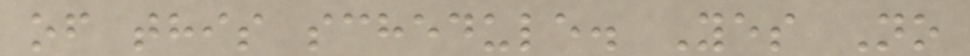of this schedule. Yes No
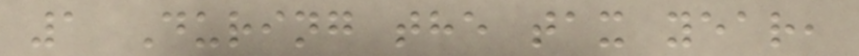1 During the tax year,
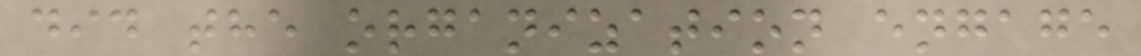did the organization engage
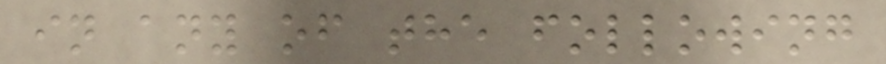in any of the following
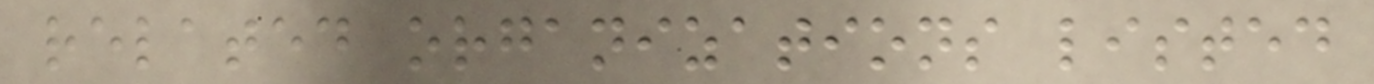related organizations listed
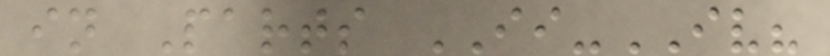in Parts II-IV?
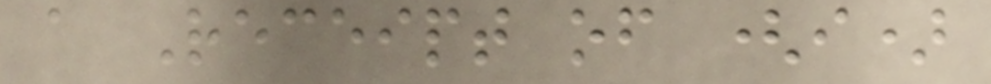a Receipt of (i)
